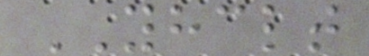YHCLT
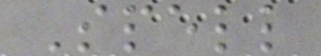Spell
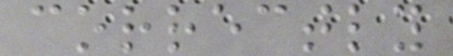correctly
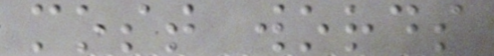most words
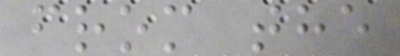from the
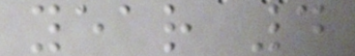year 4
